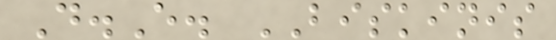D.E. BISKINIS
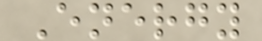Energy
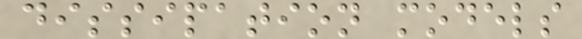dissipation models
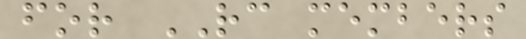for RC members
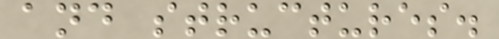and structures.
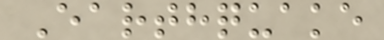Earthquake
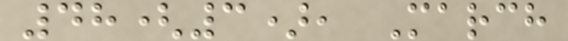48(3), March
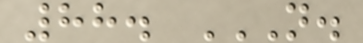88. N.
